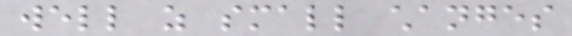well as small changes
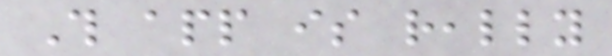This app is really
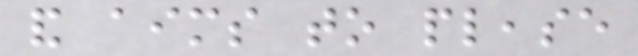and aims to please
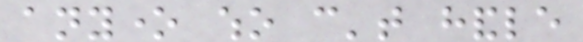anyone who can't handle
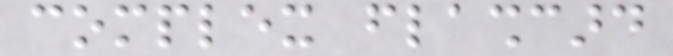complex flashcard
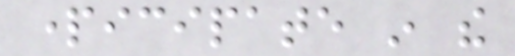participate in the
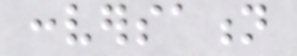conversation
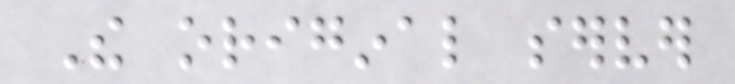The original server
